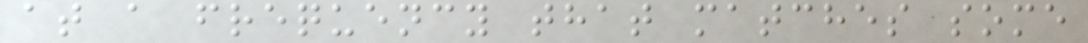at a frequency that matches some
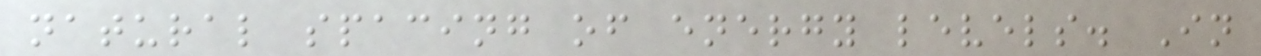natural spacing of energy levels. In
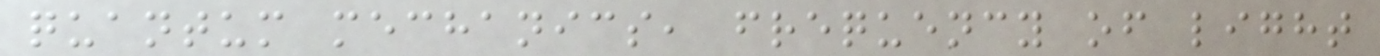quantum mechanics, frequency of light
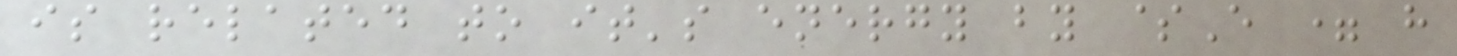is related to it's energy by $E = h
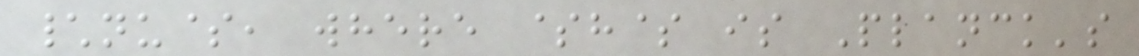\nu$, where $h$ is Planck's
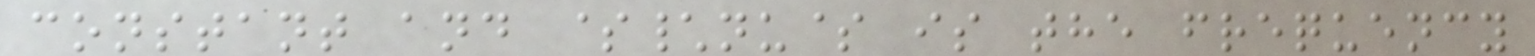constant and $\nu$ is the frequency
